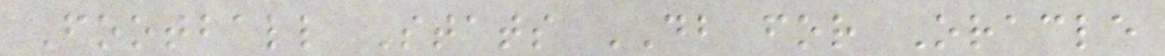Football Stats DB for Oracle
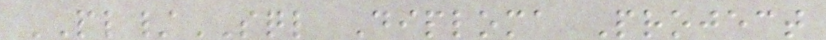PL/SQL Diploma Project
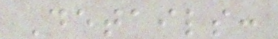Details:
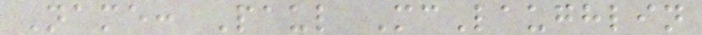Name: Paul McLaughlin
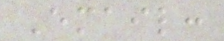Email:
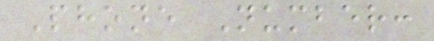Phone Number:
